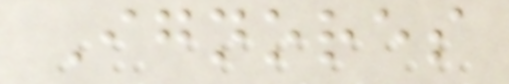Ignores
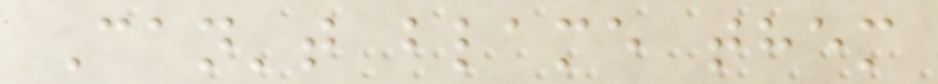Can't blame them
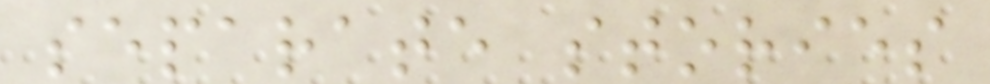separate stories
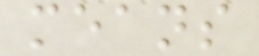means
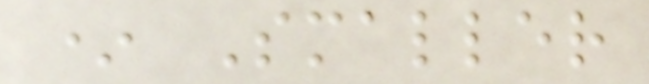* Smaller
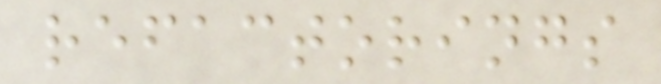refactorings
